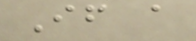If a
